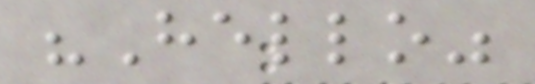"Hello"
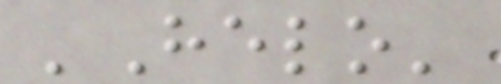'Helo'
